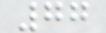77
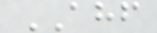AHF
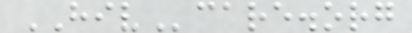HIVcare.org
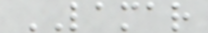LAMAR
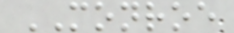MONROE
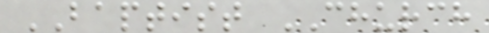BAPTIST CHURCH
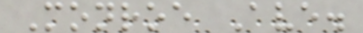Monroe Ave.
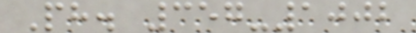Ph. 357-1002
